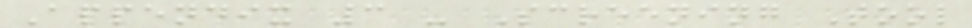Appendix 3 - Screening Tool
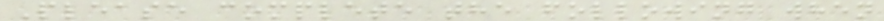Please complete the following when
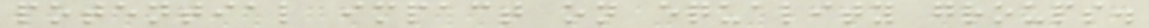potential impact on equality groups.
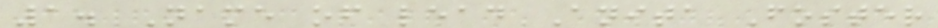1. Name of lead Anita Foster
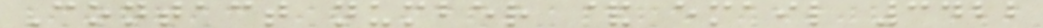Contact number & email 3422
